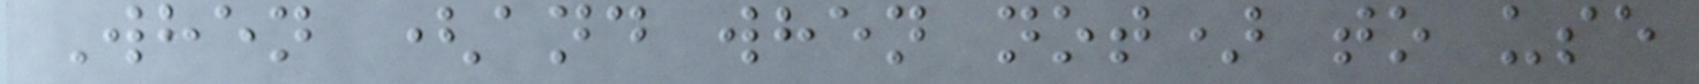When (and when not) to use
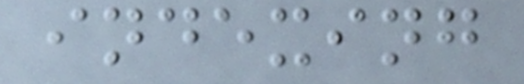indexing
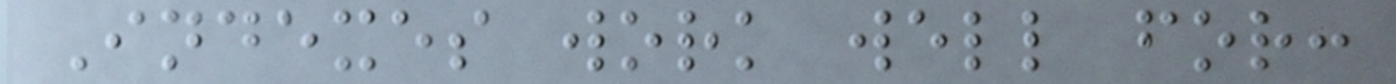Indexes work well for:
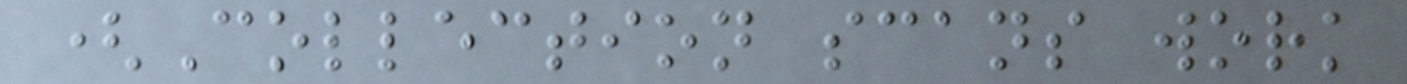(Collection scans work
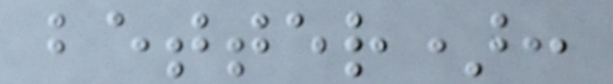better):
